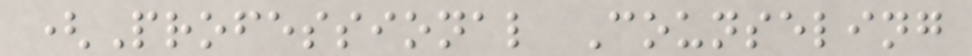(Professional Counseling
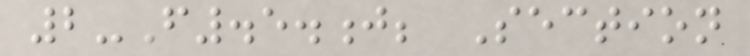2-F.5.j; Section
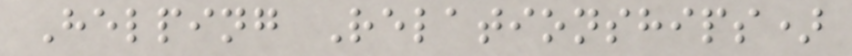Helping Relationships)
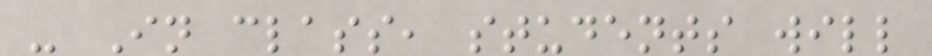- In class, students will
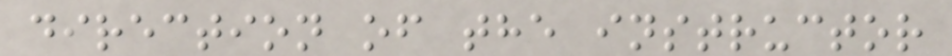direction of the instructor
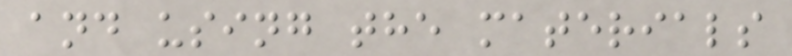and using the materials
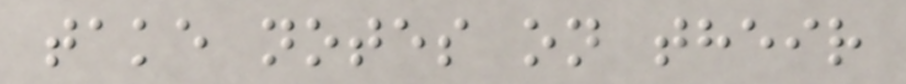take notes on their
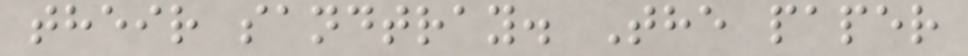their sandtray. The paper
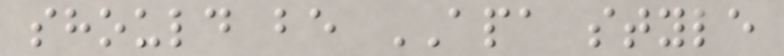should be APA style
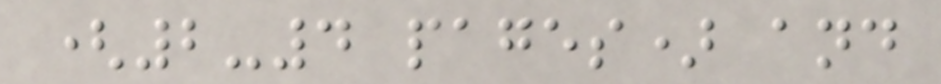(2-4 pages) and
